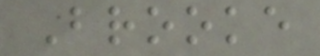Brooke
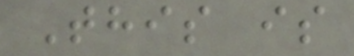This is
